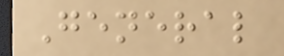General
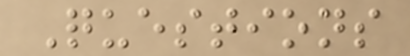Questions
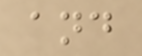and
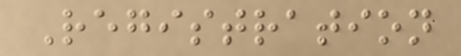Registration
